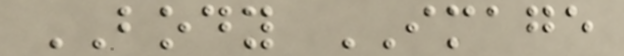BODY IMAGE
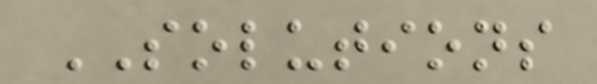SOLUTIONS
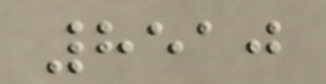8510
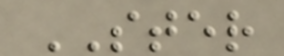STER
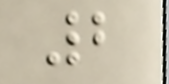2
